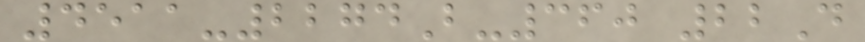4511-2274B-360 22D
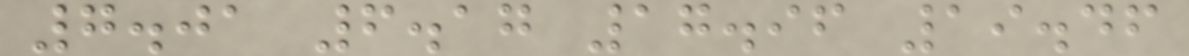7.01 6.17 17.96 19.46
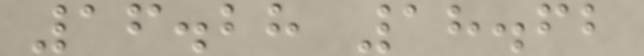16.28 18.62
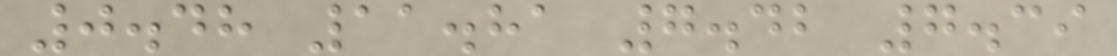0.48 11.81 7.42 7.39
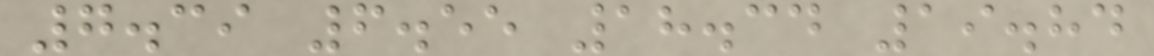7.39 6.55 18.34 19.84
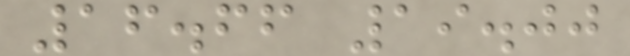16.66 19.00
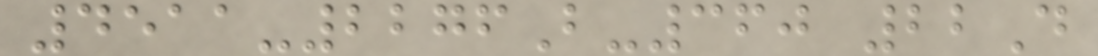4511-2276B-360 22D
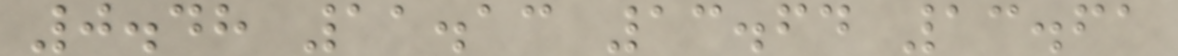0.48 11.13 13.64 13.61
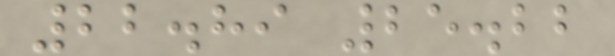22.89 25.22
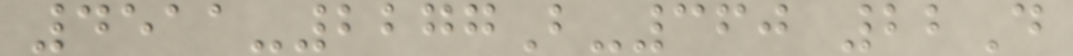4511-2277B-360 22D
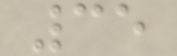35
